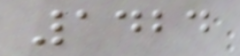1424
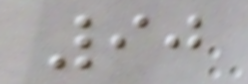90
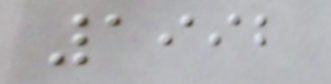1992
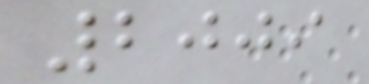2009
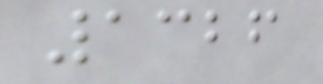1326
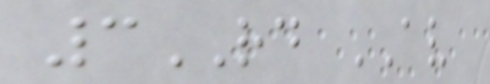3RD AV
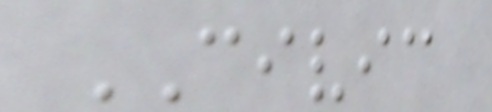CIVIC
